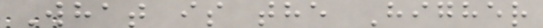What is the Higher
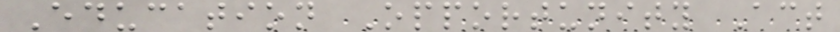Education Opportunity Act
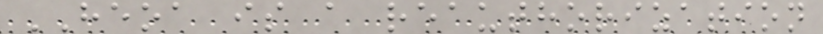HEOA is a reauthorization
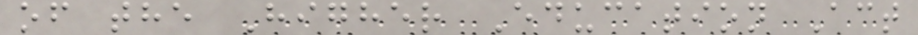of the Higher Education Act
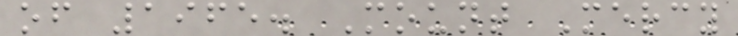of 1965. Mount Mercy
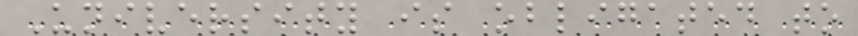University is obligated to
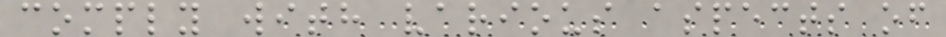comply with various aspects of
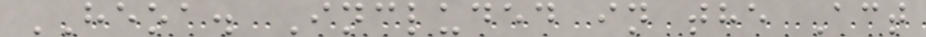HEOA. Included in the Act
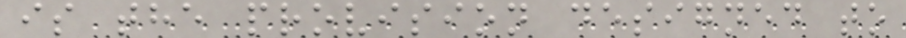is the provision designed to
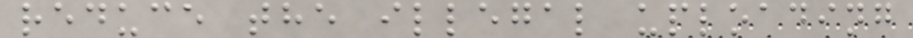reduce the illegal uploading
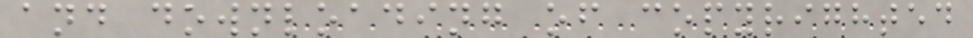and downloading of copyrighted
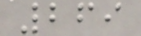269
